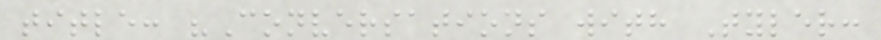title: "Conversations with Tyler:
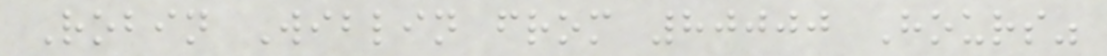Robin Wiblin from 80000 Hours"
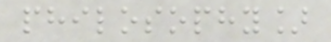philosophy]
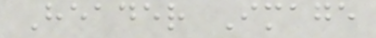Header Image
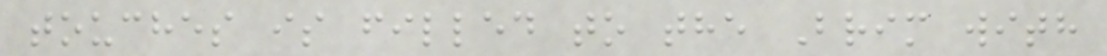touches is filled to the Brim with
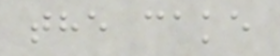the cake
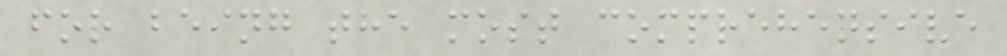for being the most comprehensive
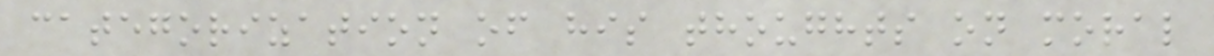categorization of his thoughts on moral
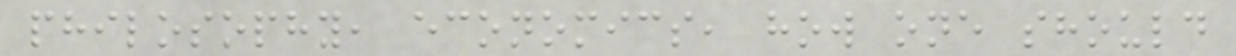philosophy, economics, how one should
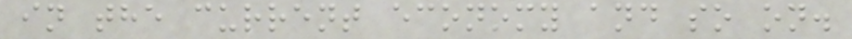in the current economy and so on.
